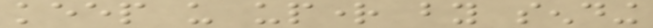keep us upright by sending
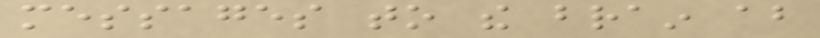messages to the brain about
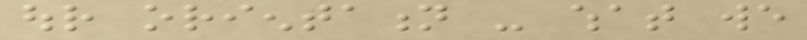our orientation - what we
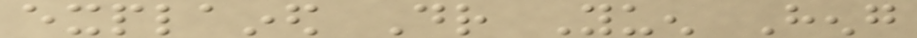explained Dr Yuen Heng
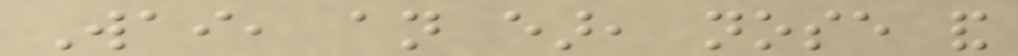Wai, an ear, nose and
